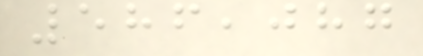586,087
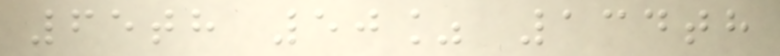65th 50% 134th
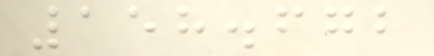158.672
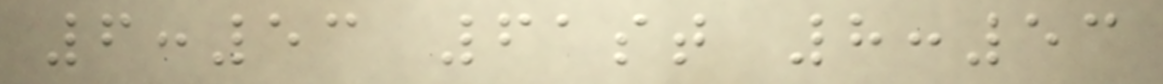6:53 61st 8:53
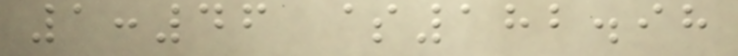1:46 $182.98
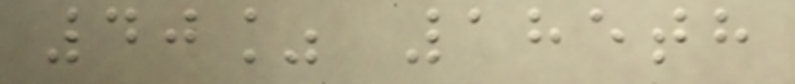40% 185th
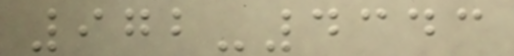972-4343
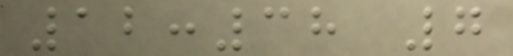12:38 7
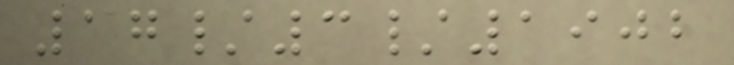17/3/1902
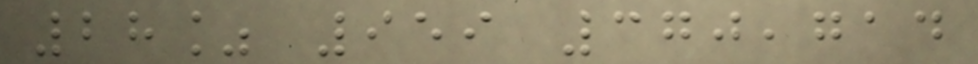28% 959 370,714
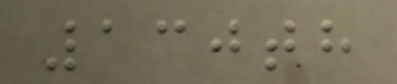130th
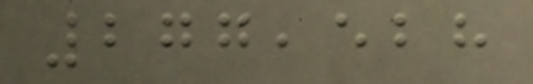277,528
